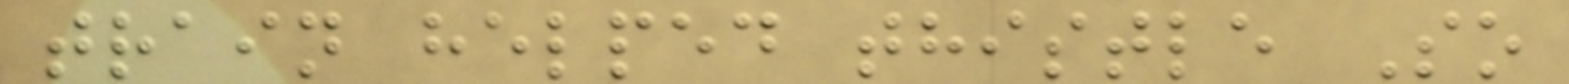train helped thistle So
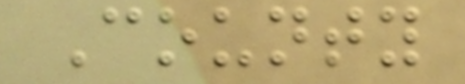County
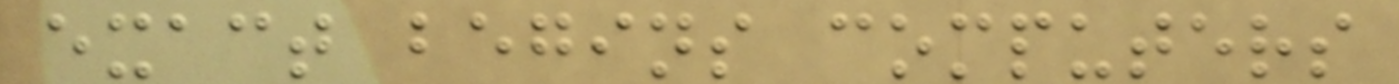exact begins computers
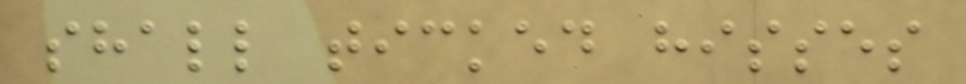shall ticked hisses
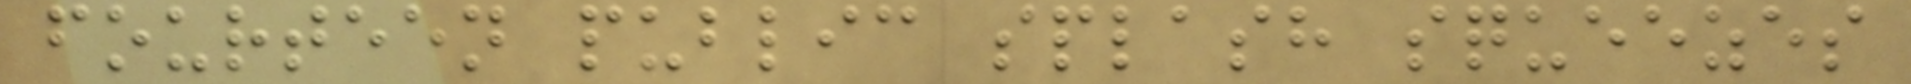fourteen public splash squeezes
